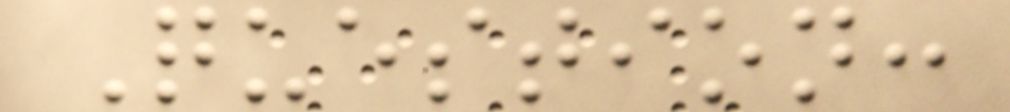Question:
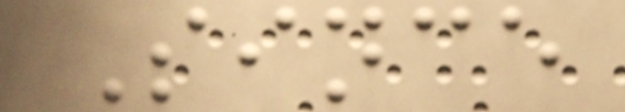Since
